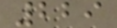229
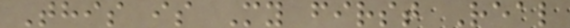This is My first Real
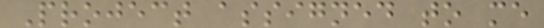Project assigned to me
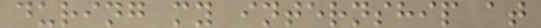during my internship at
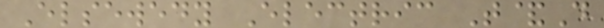Elsewedy Electric T&D
